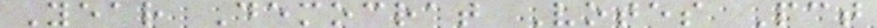Year Democrat Votes Pct
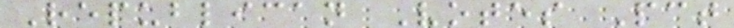Republican Votes Pct
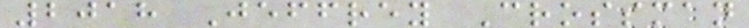2018 Jeffrey Crossman
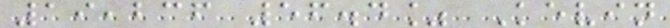19,236 56.4% Kevin
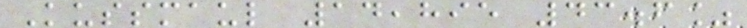Kussmaul 14,895 43.6%
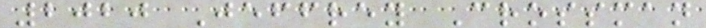2020 Jeffrey Crossman
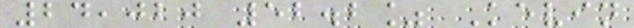24,020 52.2% Kevin
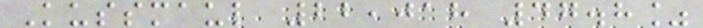Kussmaul 22,018 47.8%
